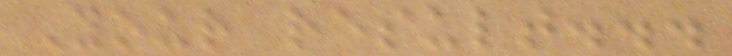Your result...
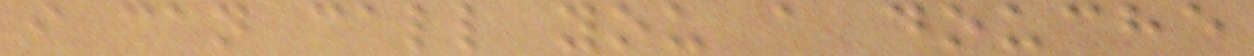i can call you a douche
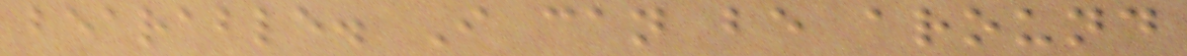bearable. I can be around
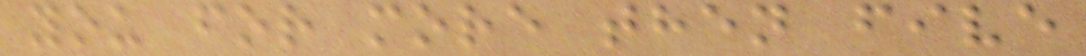you for more then five
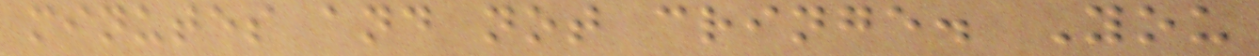minutes and not cringe. You
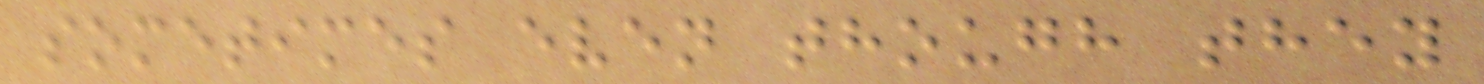sometimes even though they
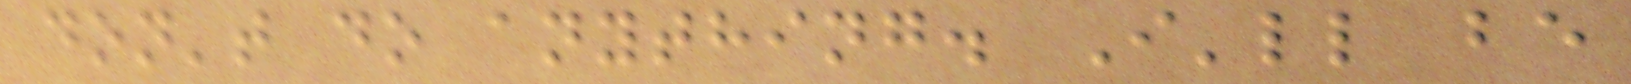don't do anything. I'll be
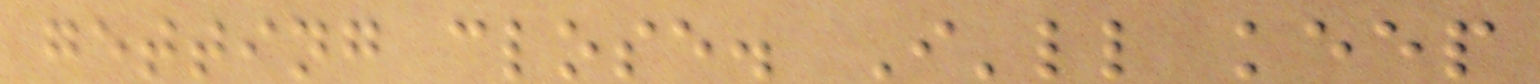getting close. I'll keep
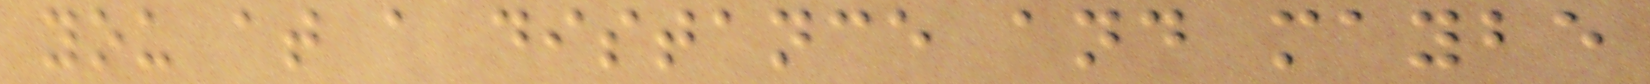you at a distance and maybe
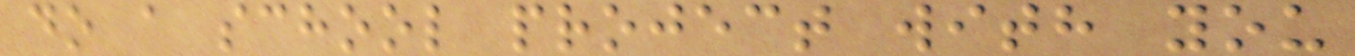do a school project with you
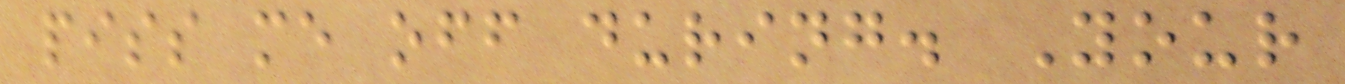piss me off during. Your
